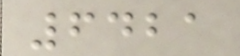6421
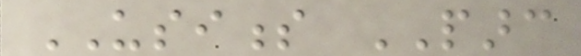USINESS PARC
